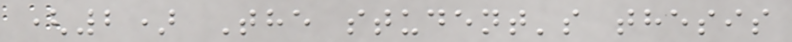(2) The student's thesis
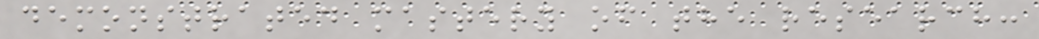demonstrated mastery of the research:
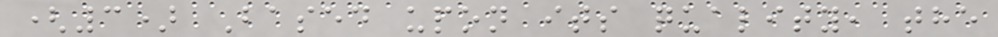(3) Based upon its quality, the
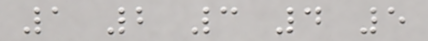1 2 3 4 5
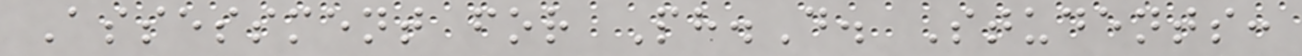Assessment for Ph.D. Students:
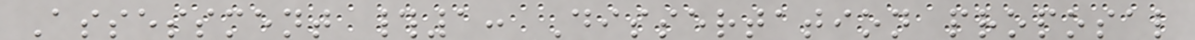Assessment #1: Dissertation proposal
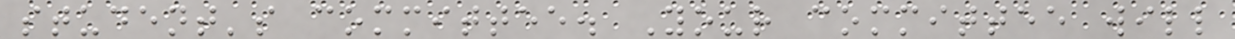student's committee. Your committee will
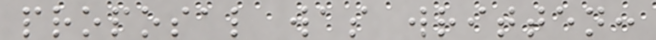proposal was written:
